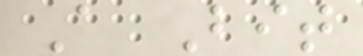A Bit
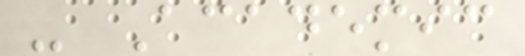- Academic
